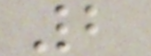2
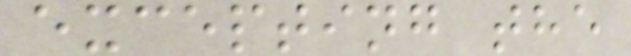excepting the
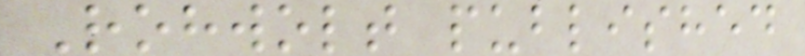Rohwolt published
